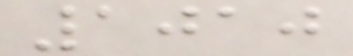1010
